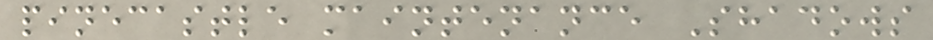pinecastle maintenance Shadows
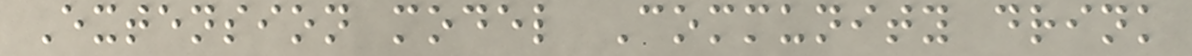Extension model Community drink
